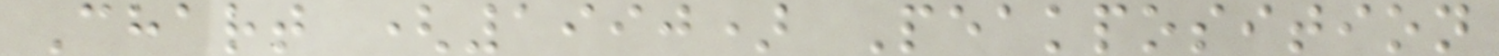Chart (1990) Peakposition
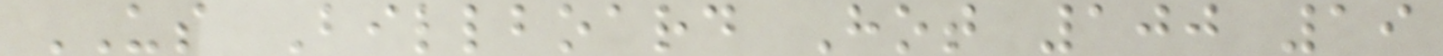US Billboard Hot 100 19
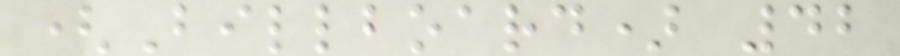(Billboard) 42
